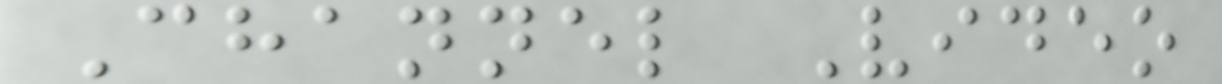Channel Video
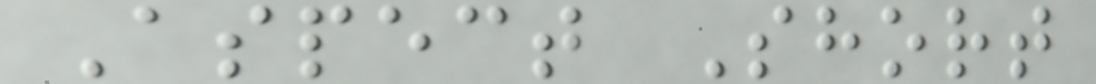Aspect Short
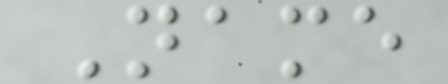Name
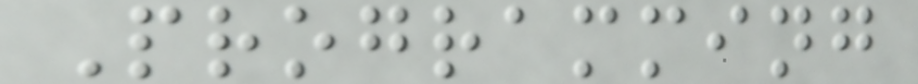Programming
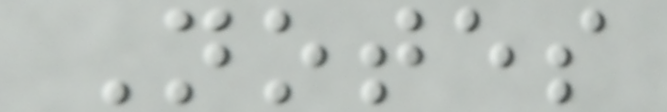Notes
